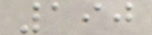190
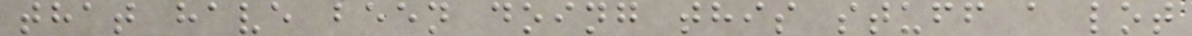that have been doing this stuff a lot
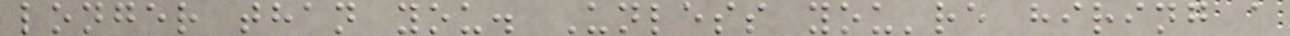longer than you. Unless you're hiring a
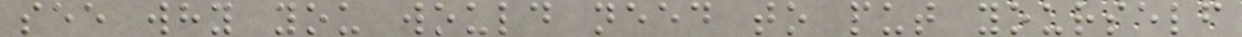see why you would need to put yourself
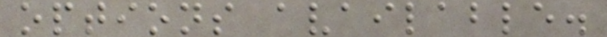options available.
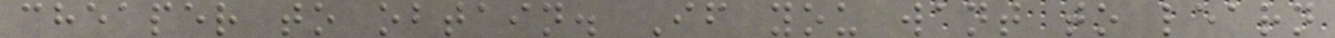cheaper to obtain. If you want to learn
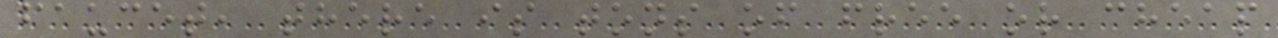faucet, there is tons of free or cheap
